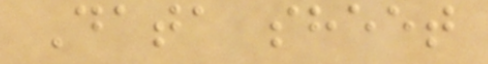Data sheet
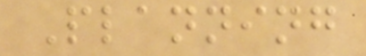Planning
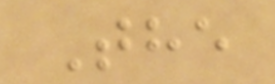The
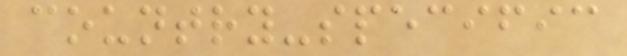country-specific
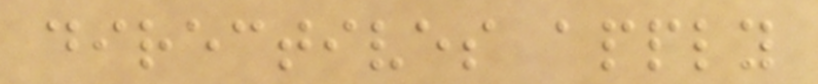directives apply
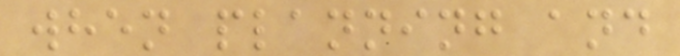when planning and
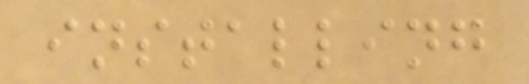installing
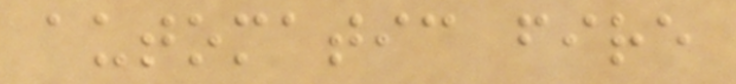automatic fire
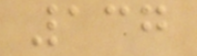137
